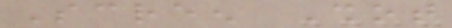Screen Shot
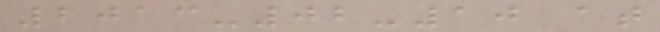2013-02-10 at
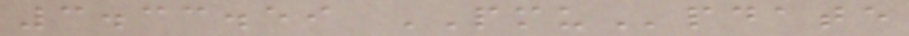3.33.59 PMUpdate
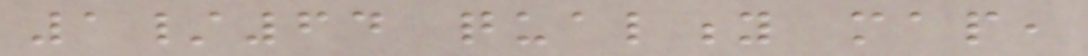1/64 quality map,
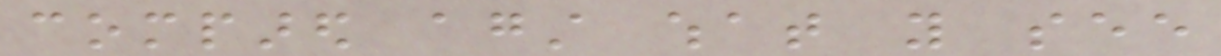compared against what you see
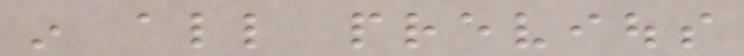in all previous
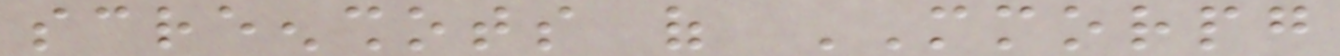screenshots of MMORPG
